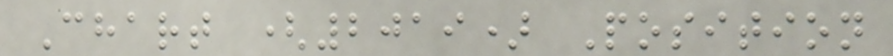Chart (2019) Position
